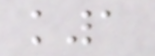k1
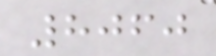8060
